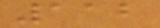112
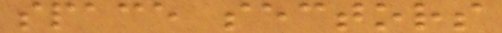space sectors
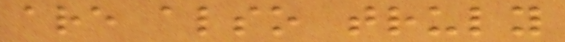are also truly
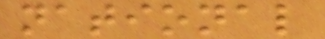national
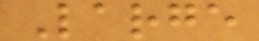Large
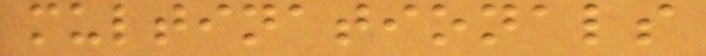multinationals
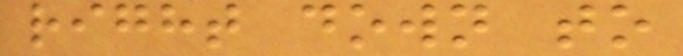right down to
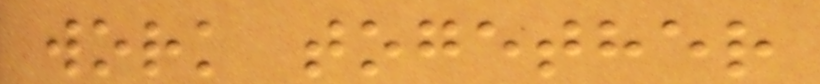work together
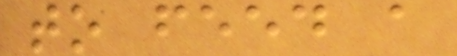to feed a
